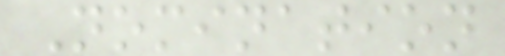Nomination
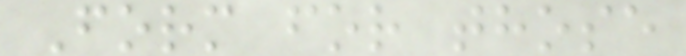Form for those
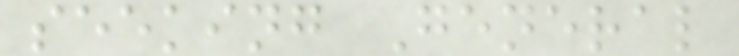seeking General
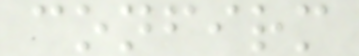confirm
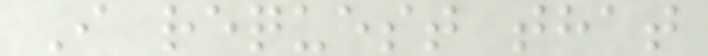I request that
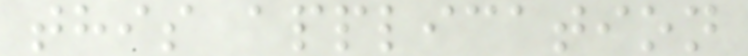this application
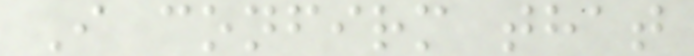I confirm that
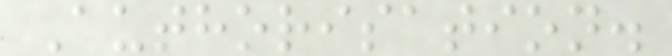Authorisation.
